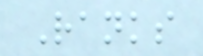Ranks
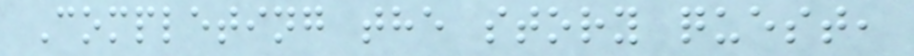Completing the story quest,
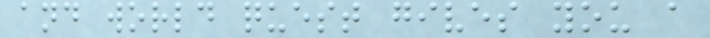and world quest gives you a
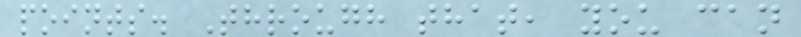points. Through that, you can
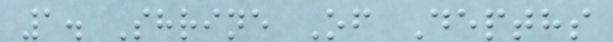1. Shrine Of Depths
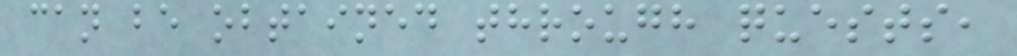can be obtained through quests,
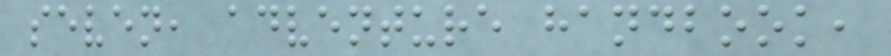seven, adventure handbook,
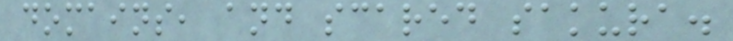domains, and scared sakura.
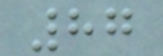87
